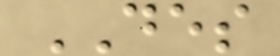DES
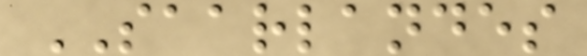SAARLANDES
